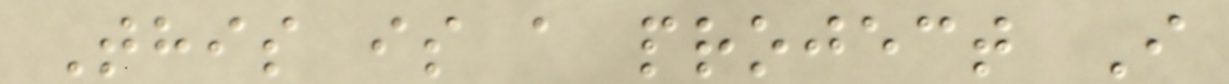This is a project I
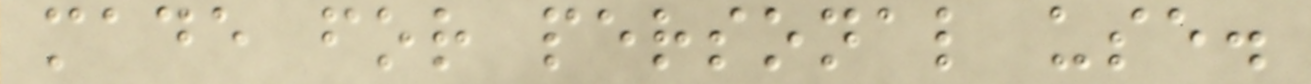made for personal use.
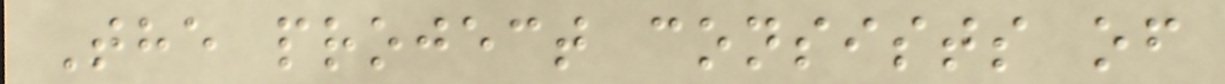The project consists of
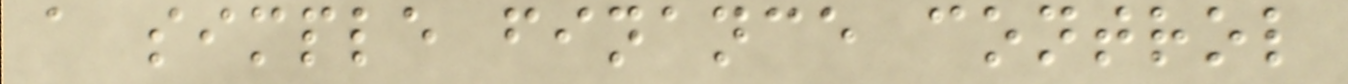a simple finance control
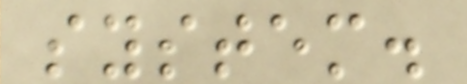system.
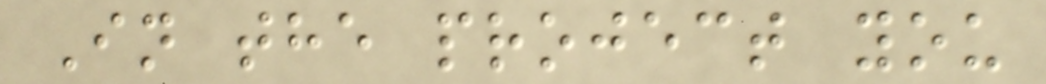In the project you
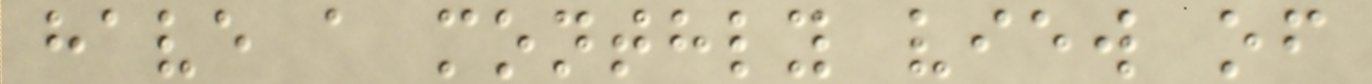have a monthly view of
